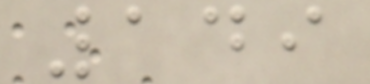149
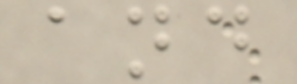and
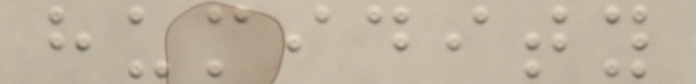humidity
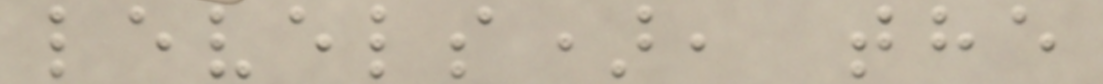levels), the
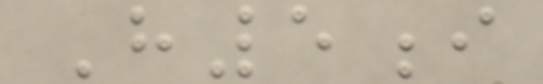H5i
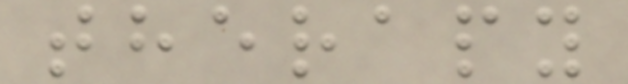therapy
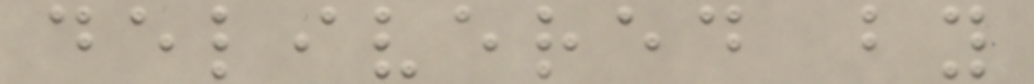delivered by
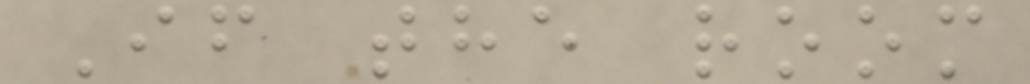If the room
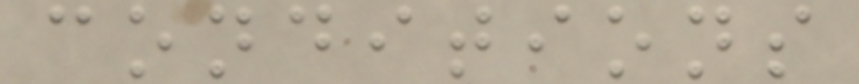conditions
